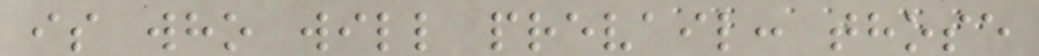is who will prevail: those
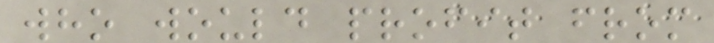who would profit from
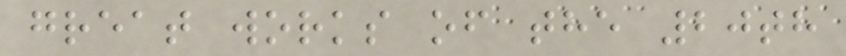great works of the 20th
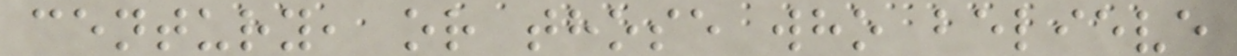century, or those who believe
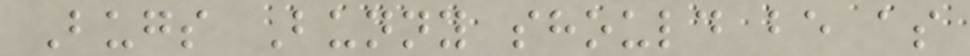Bugs Bunny should be as
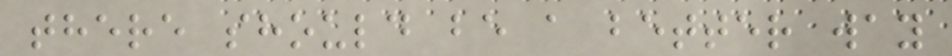there should be a better way
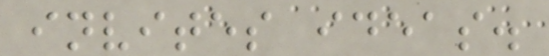invites ideas.
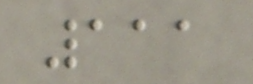111
